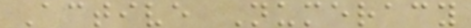Active Numeracy
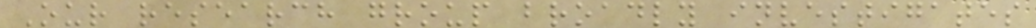Our research group broadly investigates
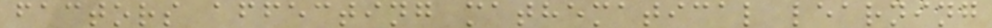factors affecting mathematical learning
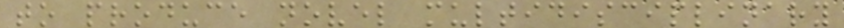to produce novel multidisciplinary
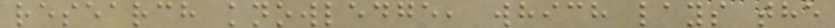research knowledge, which lays the
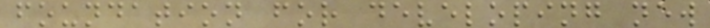foundation for developing new
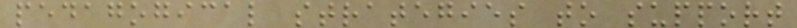pedagogical strategies to support
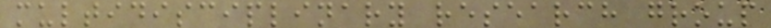multidisciplinary research group
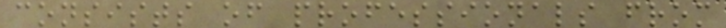consists of professionals from
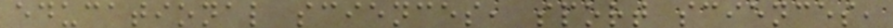educational sciences, sport sciences,
